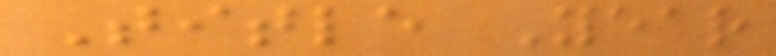Title Year
